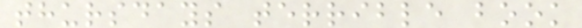thursdays terrible book
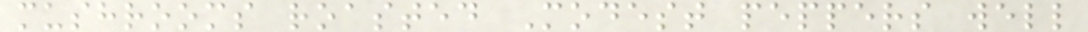mushrooms roasted Modest peppers well
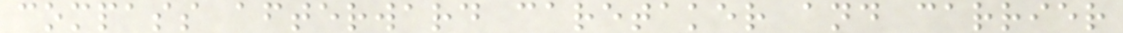compass afterward caretaker and carrier
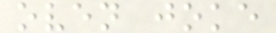oven joke
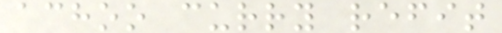achoo curry refit
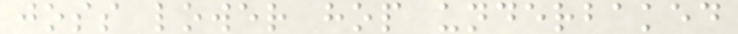joss lower hop underbaked
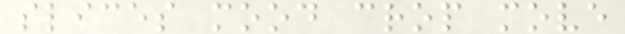slices mood crop move
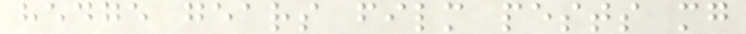hedge gears film pests mg
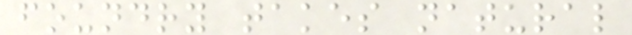foundry takes natural
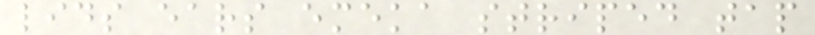lids ears emeka striped tap
